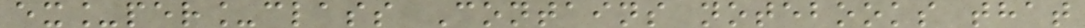ex_per_class Contains notebooks that
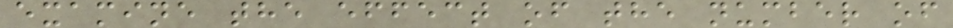examine the effect of the number of
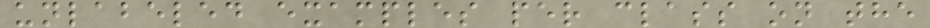unlabeled examples per class on the
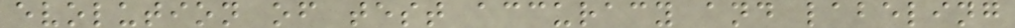evolution of test accuracy and labeling
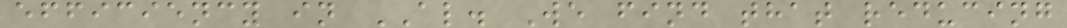efficiency in AL. We find that reducing
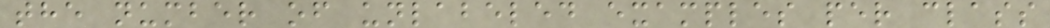the number of unlabeled examples per class
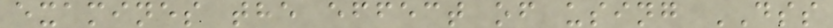examines the effect of using DSS
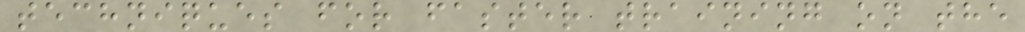techniques for faster training on the
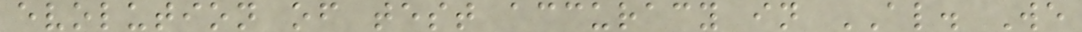evolution of test accuracy in AL. We
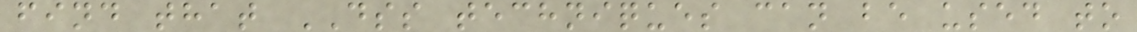find that DSS techniques can be used to
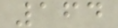164
